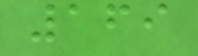169
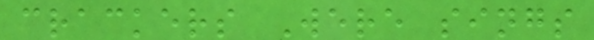crackers Were sings
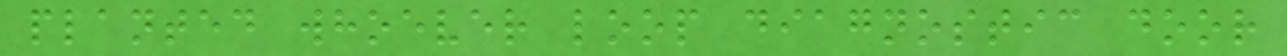planted whoever loop diagnostic door
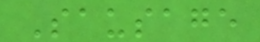Sausage
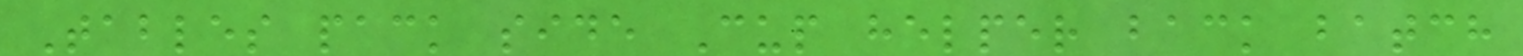Tables pack side Cup helper back batch
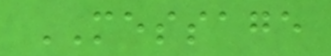MESSAGE
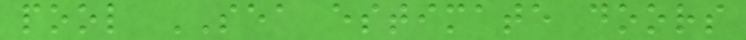pool SEA estimate doors
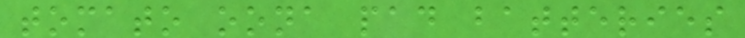tomato oona pad batteries
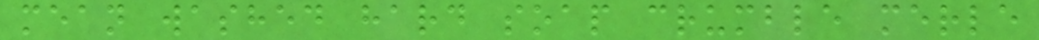mean washed hard soap crumble merle
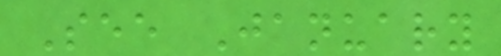See January
